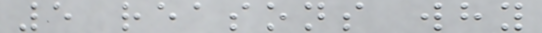5 reasons why
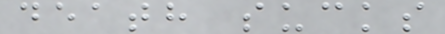death sucks
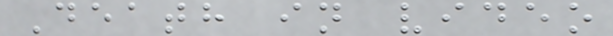Death in video
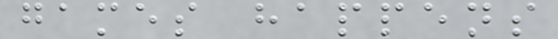games happens
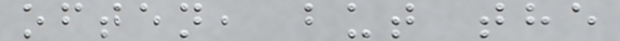often, but the
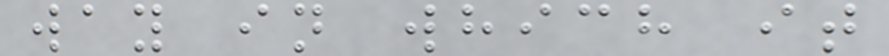way in which it
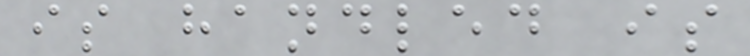is handled is
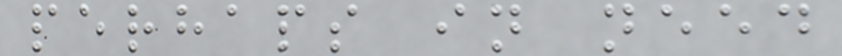perhaps in need
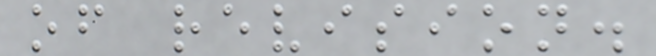of revision.
